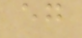eg
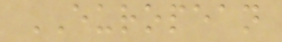EUROPEAN
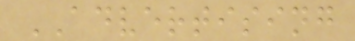ADVERTISING
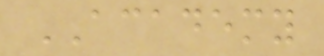ACADEMY
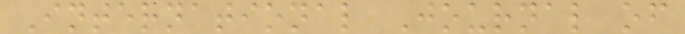International Journal of
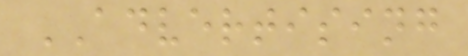ADVERTISING
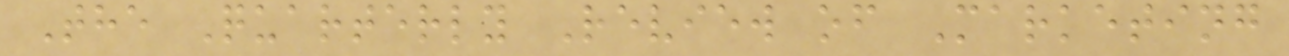The Quarterly Review of Marketing
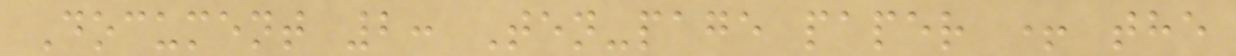Document 2: Ten-page paper + the
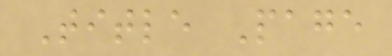Title Page
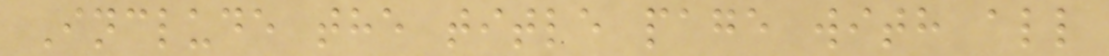Include the title page with all
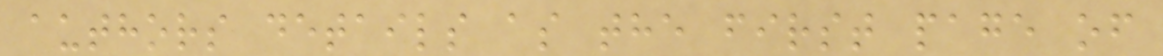authors details as the first page of
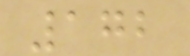172
